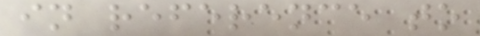in reference to
